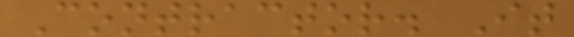Contractor. It
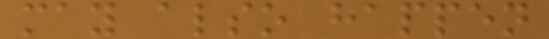may also happen
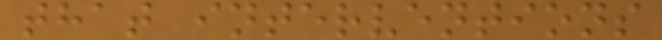that interventions
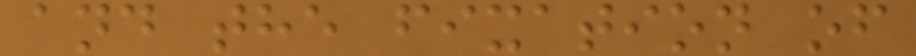and the fixation of
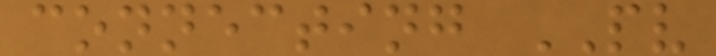connecting PV
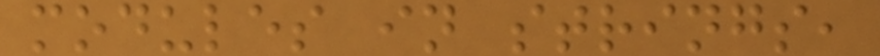modules in strings,
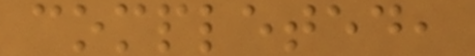completed,
